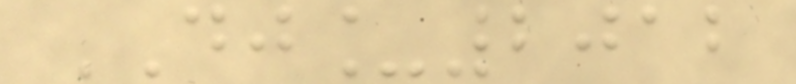DJ_2012
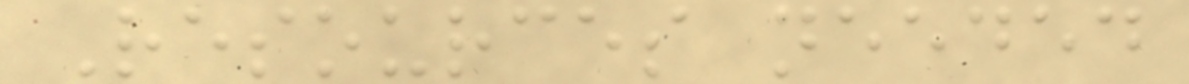Resources needed
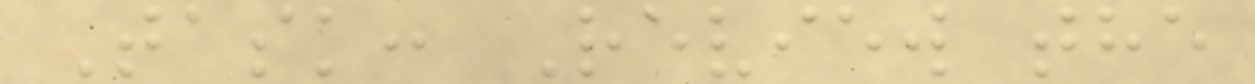Task: Review the
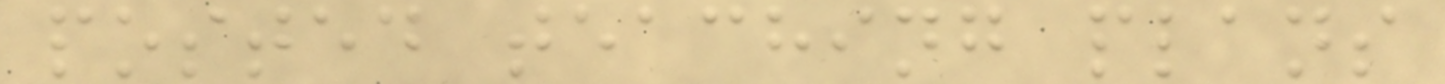posted teaching plans
